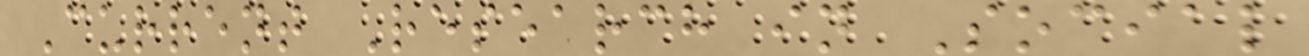Current Research in Social
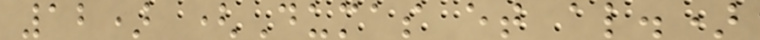12) (Dumas et al.)
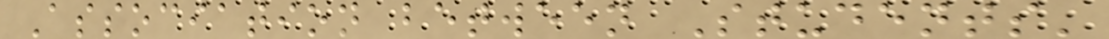Association between Students'
